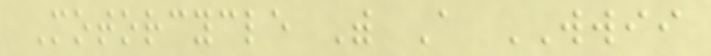Motorcycle With A WWII
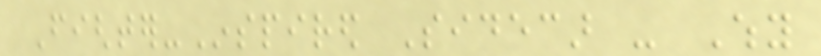Fighter-Inspired Sidecar - Why
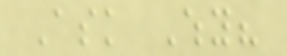Ask Why?
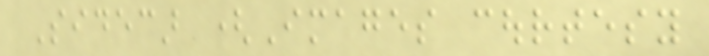Sidecar (Images courtesy
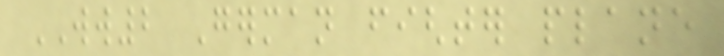WW2 German fighter plane
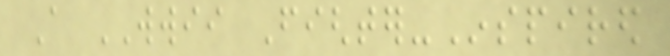A WWII Fighter-Inspired
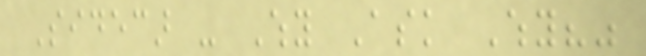Sidecar - Why Ask Why?"
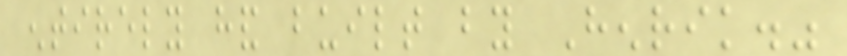entirely hand built by Henrik."
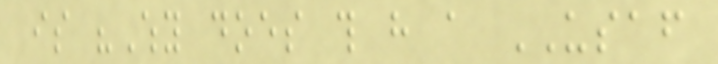is "Why does this have a USAF
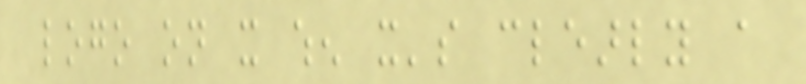logo on it when it's clearly a
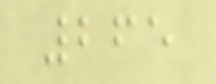265
